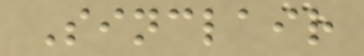Sinclair
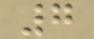7
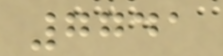7741
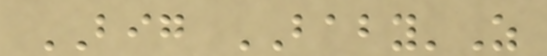BIG BABY'Z
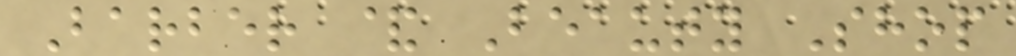Barber & Beauty Shop
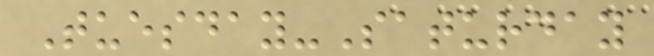Tuesday-Saturday
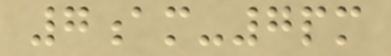7am-7pm
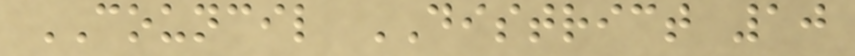COUNCIL DISTRICT 10
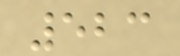523
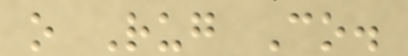o Rug Co.
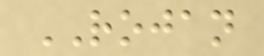ROJAN
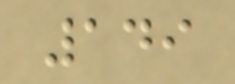149
